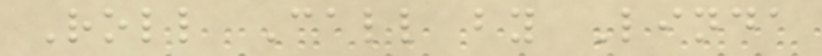Roll Call by Linda
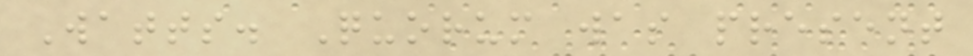Watts. Quorum was present
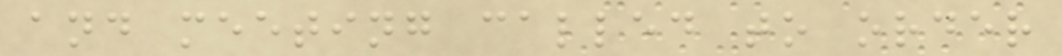and meeting called to order
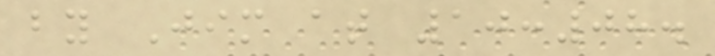by Jim at 10:08.
